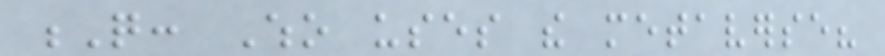Q: Who uses the metaverse?
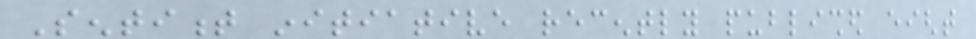Sentiment initiative recently published eight
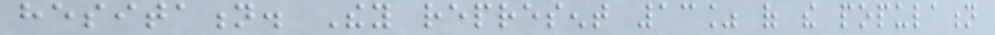hesitation. They represent 13% of the population
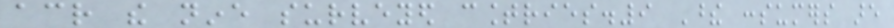across the nine surveyed countries.9 These consumers are
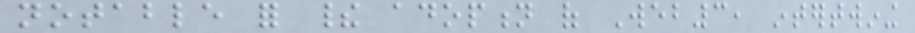notable for their adoption of Web3, intertwining
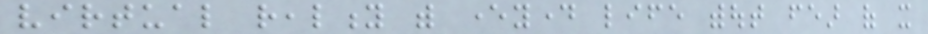virtual reality with everyday life without fear of it
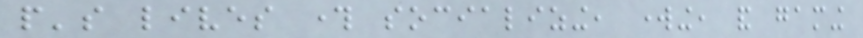people's lives through socializing, working, and gaming
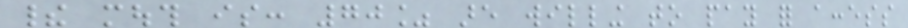their mouth is: 70% are willing to pay for access
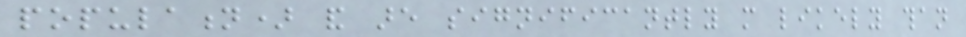population) and are significantly more likely than
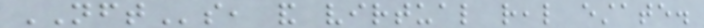NFTs, and virtual real estate.
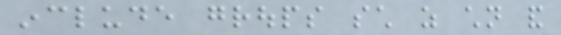include groups such as children and
